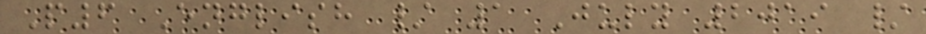P6 English / 1 July 2019 /
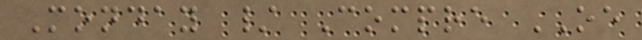Monday / Compre OE
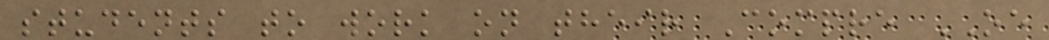students to work on their Compre OE
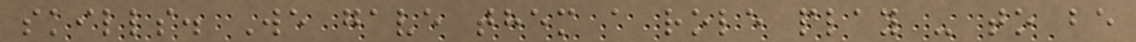skills. We gave them a role play - to be
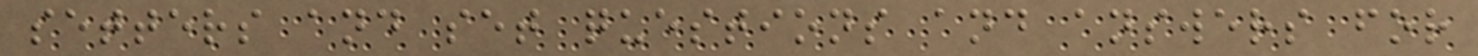setters and set questions and answers for
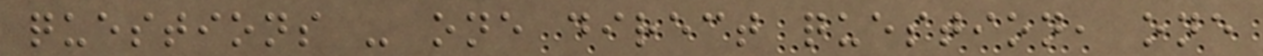questions - one direct question, one
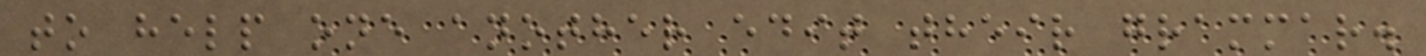to help one another edit their grammar.
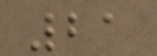21
